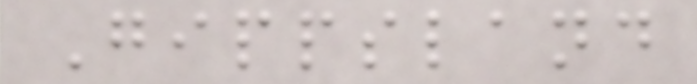Gippsland
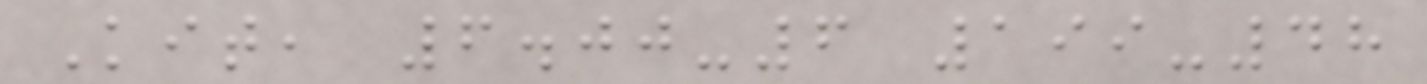Kit, 6.00-6 199-48
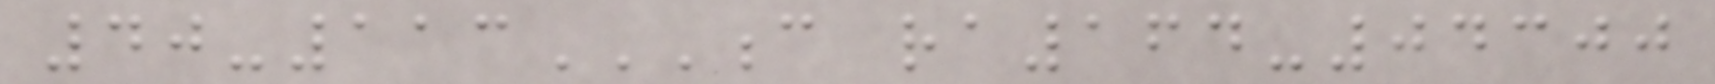40-113C RA164-04300
